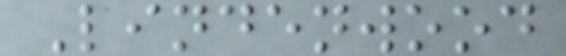Lindenwood
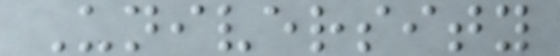University
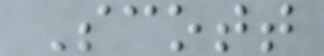Scott
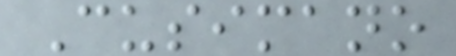Cusimano
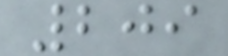209
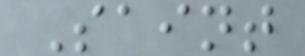Saint
